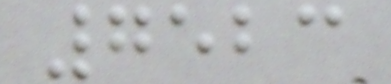7523
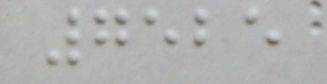7525
